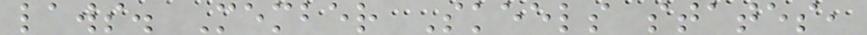laws. Member Skeels states,
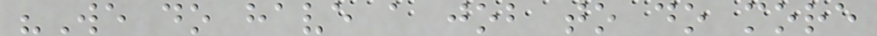"We do have a job to do more
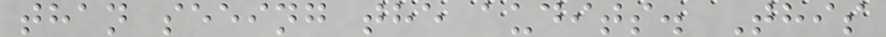than seeing the audits. This
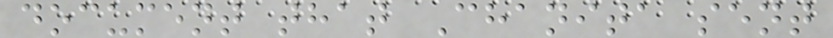document that Chanita sent
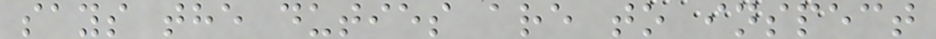says the duties are to inspect
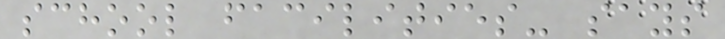school facilities- says
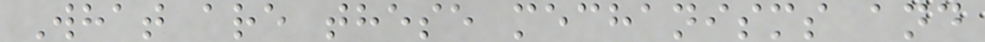What are these mechanisms and
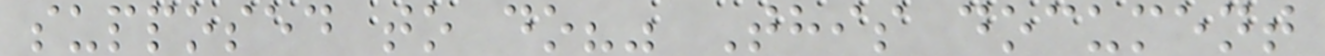supposed to do?" This document
